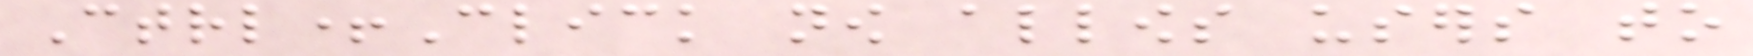Ctrl+Click now allows users to
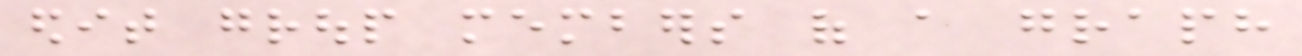edit group members of a graph
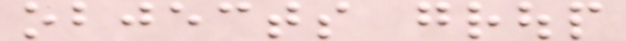objects group
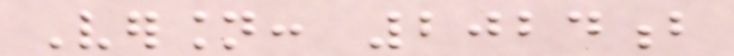Version: 2024b
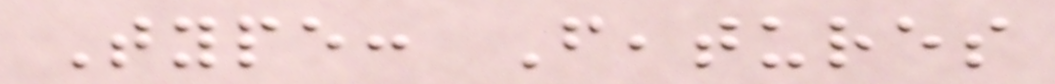Type: Features
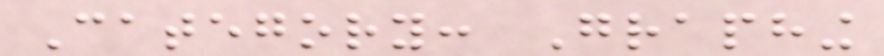Category: Graphing
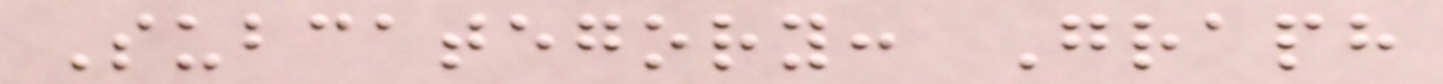Subcategory: Graph
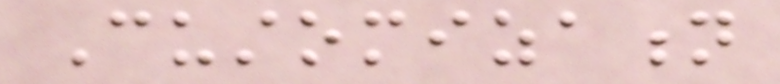Customization
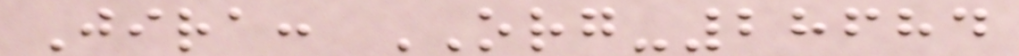Jira: ORG-28684
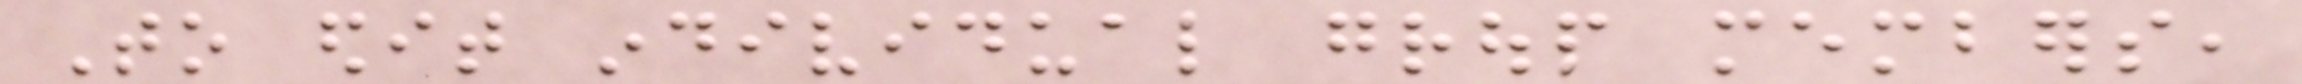To edit individual group members,
